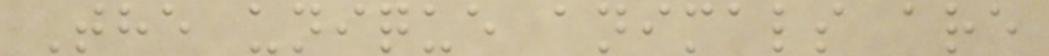The unique animals are
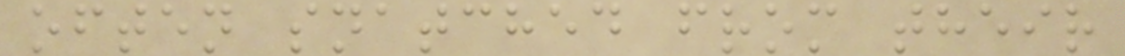often snatched from their
